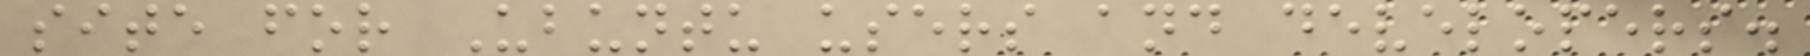site for Ubuntu users and developers.
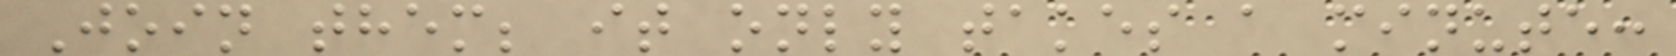Join them; it only takes a minute:
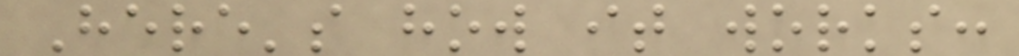Here's how it works:
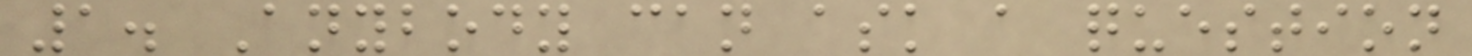1. Anybody can ask a question
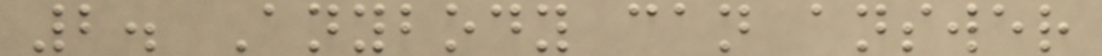2. Anybody can answer
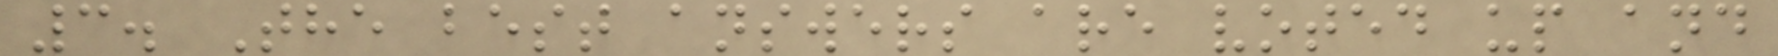3. The best answers are voted up and
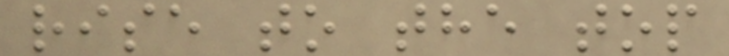rise to the top
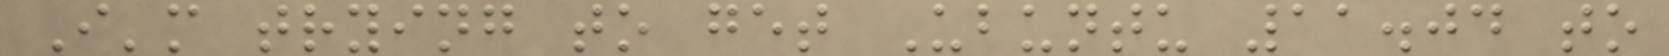I'm trying to get Ubuntu 11.04 to
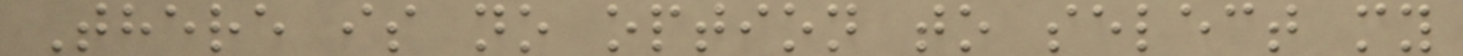There is no option to select my
